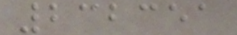232351
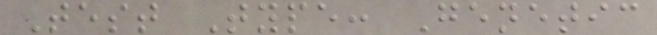Test Type: Genetic
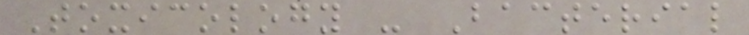Toxicology - Bacterial
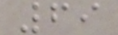69
